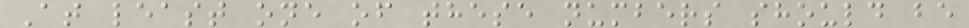At least one of these numbers should be
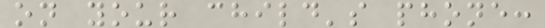on your child's phone:
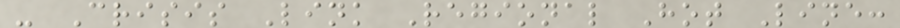- Crisis Link Regional Hot Line:
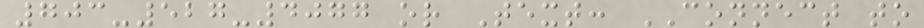703-527-4077 or Text: CONNECT to
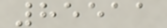85511
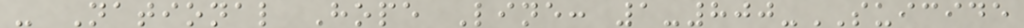- National Hope Line: 1-800-SUICIDE
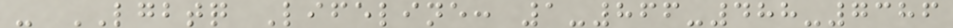- LGBTQ Lifeline: 1-866-488-7386
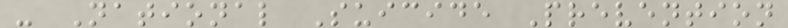- National Suicide Prevention
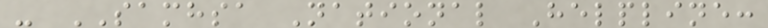- SAMHSA National Helpline:
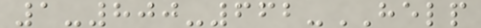1-800-662-HELP
